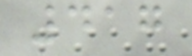417
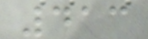413
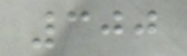300
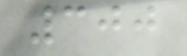300
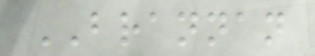BRANNAN
